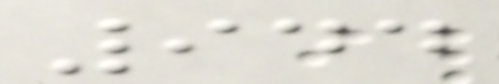944
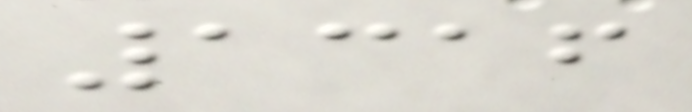1316
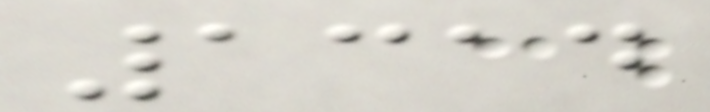1314
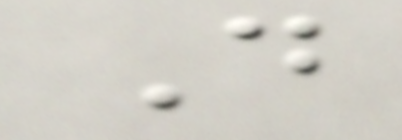D
